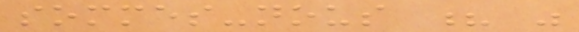sommes-nous ? "
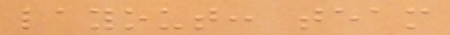layout: team
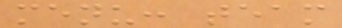menu: team
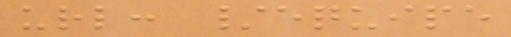url: /equipe
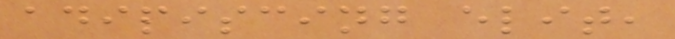adipiscing elit,
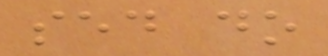sed do
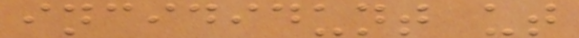incididunt ut
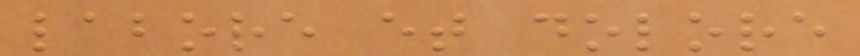labore et dolore
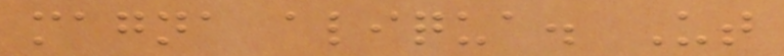magna aliqua. Ut
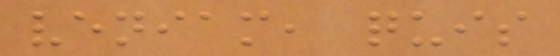veniam, quis
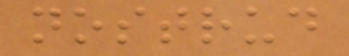nostrud
